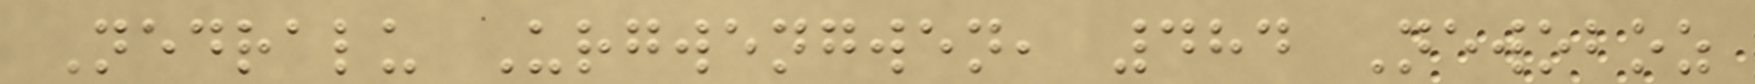Nedralu Urgwengwen, 484 Newoboz
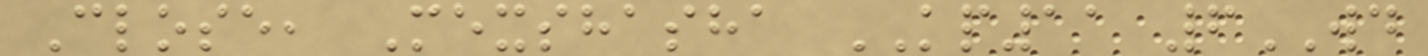Close, Mexshasha KP11 6WD
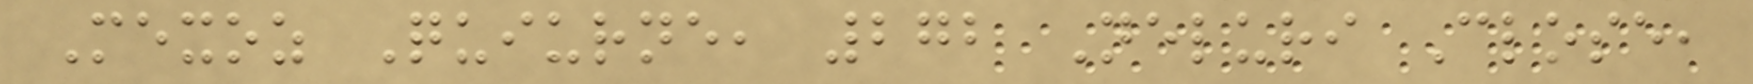Mexoz Quiurne, 272 Neluri Close,
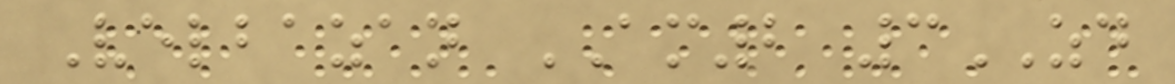Velbazan AM2 3ZD
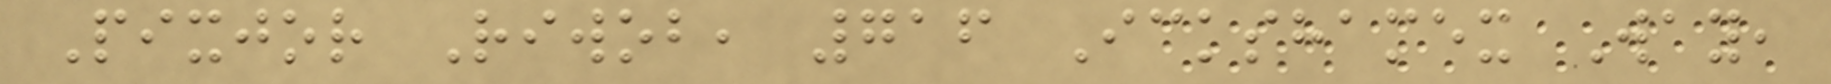Pixjor Riwob, 716 Ickshamex Way,
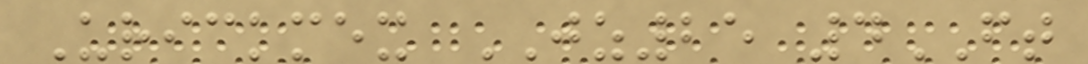Urickmex JZ25 4FT
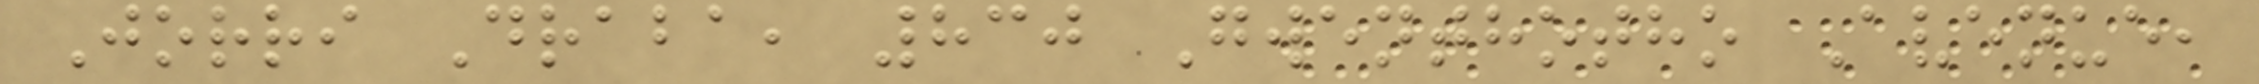Jorri Draba, 830 Gwenthotho Avenue,
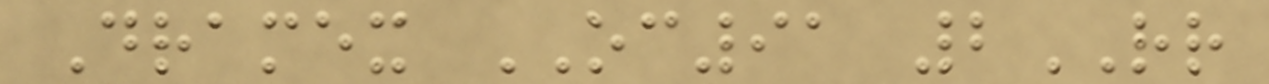Dramex OC91 2RR
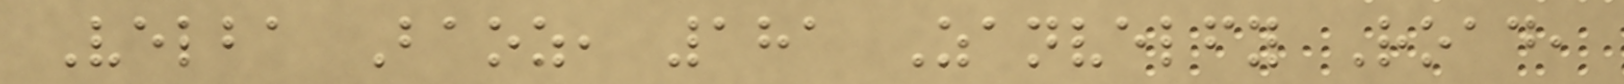Velba Baoz, 181 Zanvelfy Road,
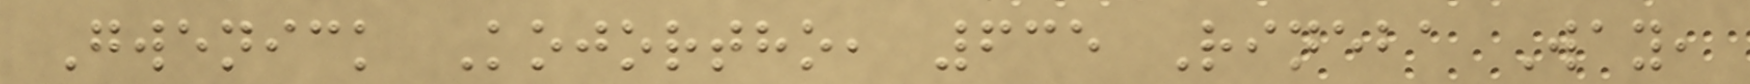Gwenick Kojortho, 635 Rineba Way,
